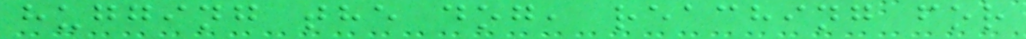hugging the dog, reaching for
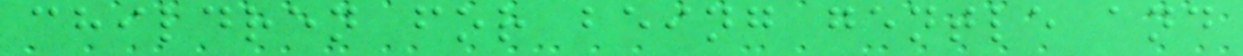children for being gentle and
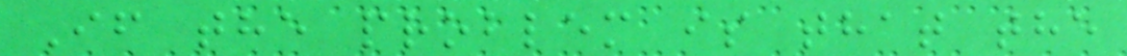If the problem is that the
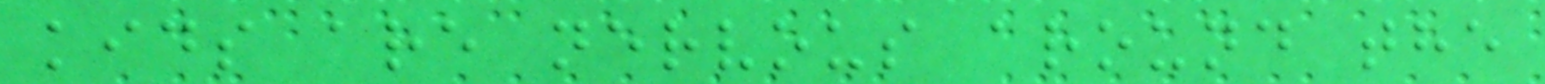kids are nervous around the
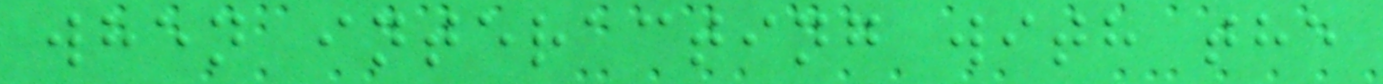when interacting with the
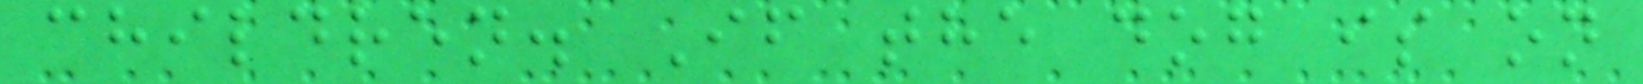children. If the dog is on
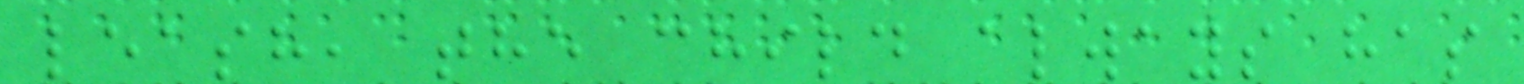leash, the child always has
